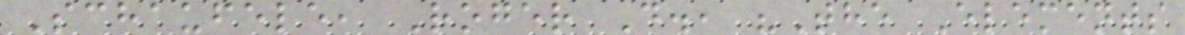Schaufele, Roger D., "The Elements
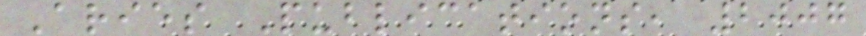Aries Publications, 2007
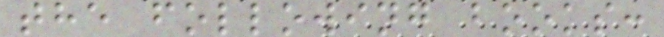the following books:
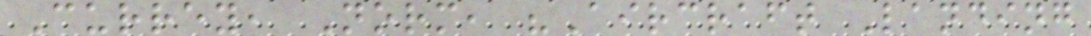Currey, Norm, "Aircraft Landing
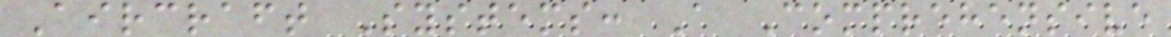Aircraft Systems: A Comprehensive
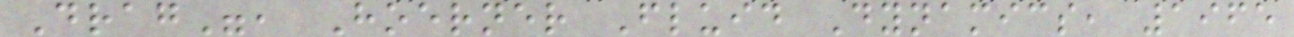Drag", Hoerner Fluid Dynamics, 1965
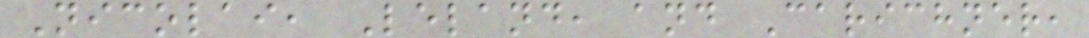Nicolai, Leland, and Carichner,
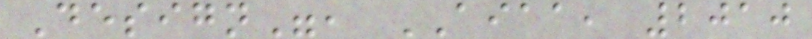Design", AIAA, 2010
